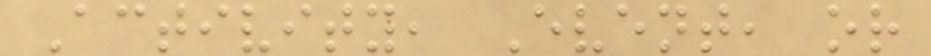Activity, Event, or
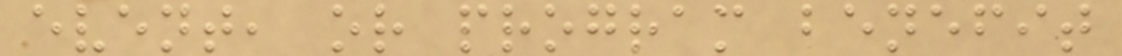event, or program benefit
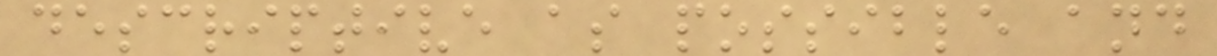descriptive as possible and
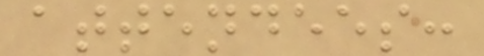attendees:
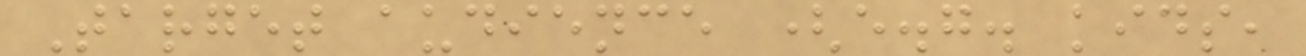Target audience (e.g. kids,
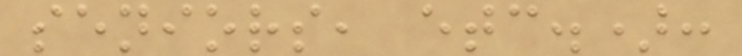seniors, etc.):
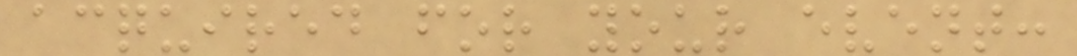acquired for your event:
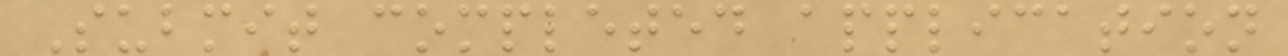Submit completed application
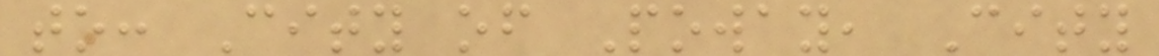to: City of Poway, City
